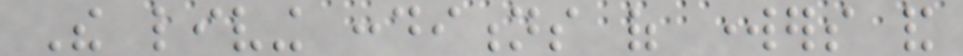The living conditions of workers and
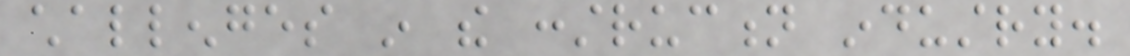challenges in the construction industry.
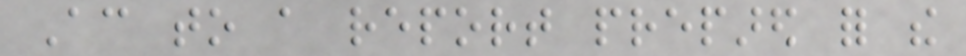According to a report prepared for the
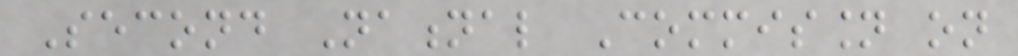Second National Commission on
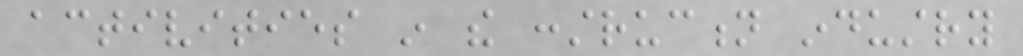activities in the construction industry
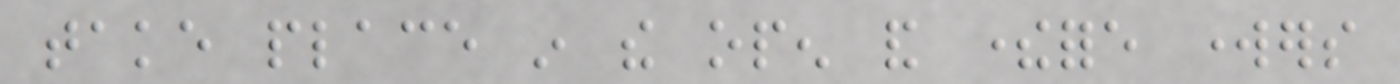take place in the open and therefore workers
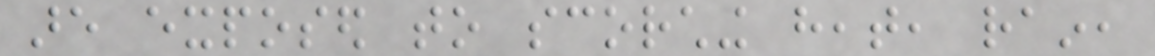are exposed to scorching heat, rain,
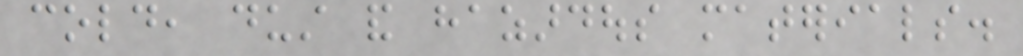cold, dust and hazardous materials.
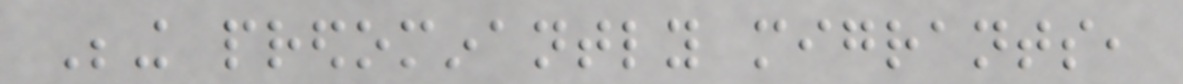Being predominantly migrants,
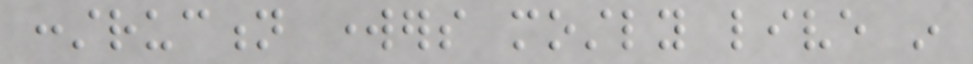construction workers mostly live in
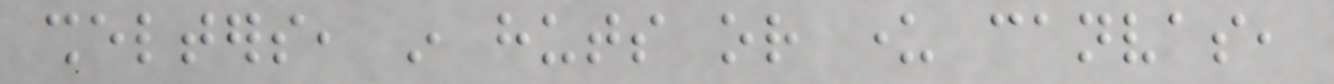shelters, in huts or under canvas,
